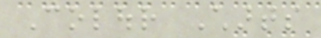Colour Charts
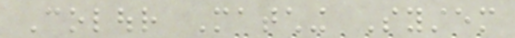Colour Matching System
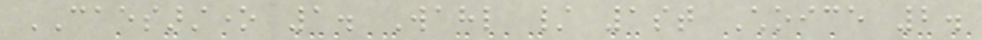CAESARSTONE 1. Wahl / 1st Choice 2.
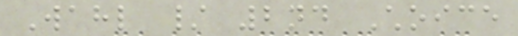Wahl / 2nd Choice
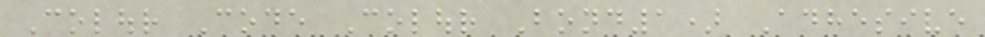Colour Code Colour Bond1) Adhesive
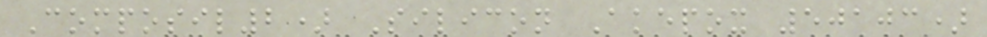Composil2) Silicon Akepox 50103)
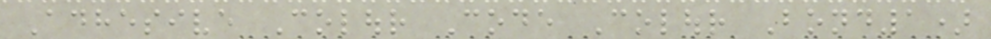Adhesive Colour Code Colour Bond1)
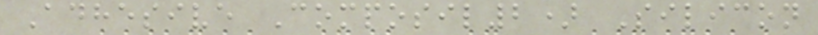Adhesive Composil2) Silicon
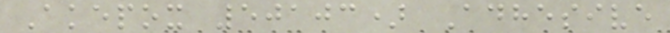Akepox 50103) Adhesive
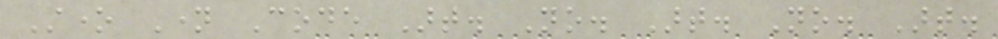Stone Name Code Art. No. Art. No. Art.
